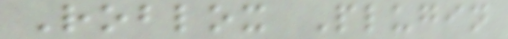Roblox Plugin
